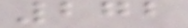272
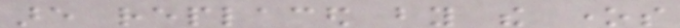are replaced by the ones
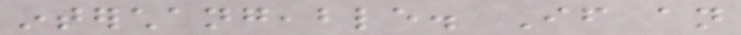interchangeable. If an
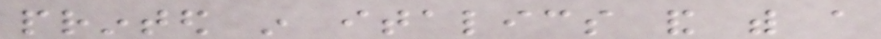printed in italics and with a
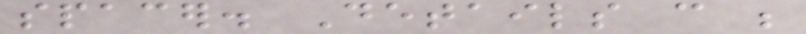spacer. Details can be
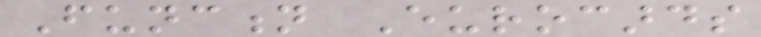Function Eurocards
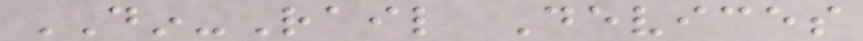DIN-Rail Devices
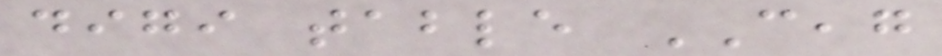digi table CEAG
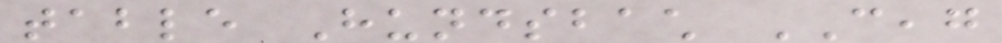table Hundsbach CEAG
